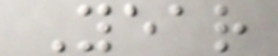Year
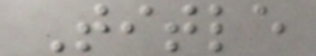Title
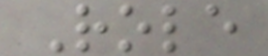Role
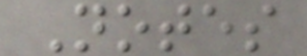Notes
